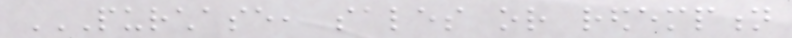PURCHASE, SALES OR REDEMPTION
